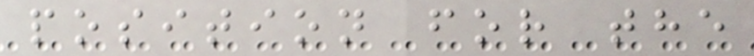position for the
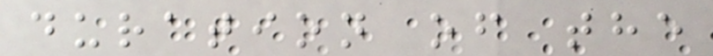duration of the
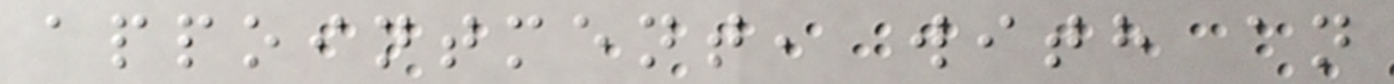appointment, with an
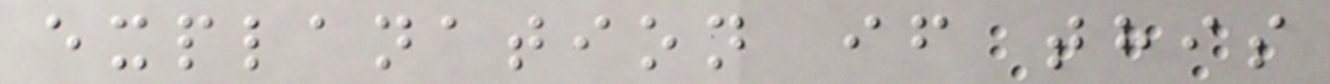explanation if this
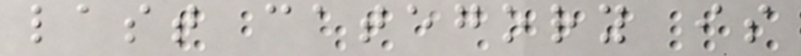last category is
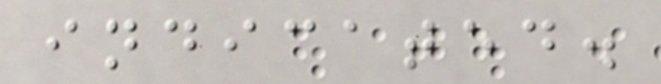indicated.
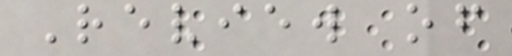Review of
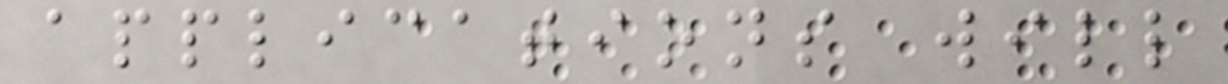applications will
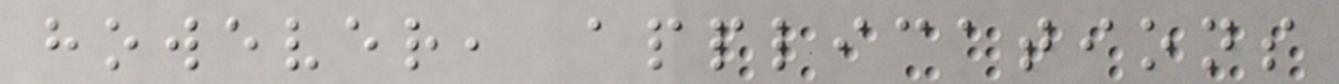however, applications
